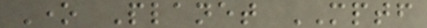One Planet MPTF
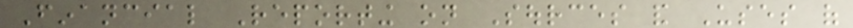Financial Reporting on Sources and Uses of
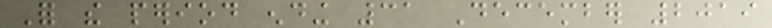For the period ending 31 December 2019
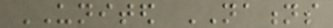UNITED NATIONS
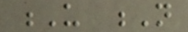U N
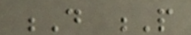D P
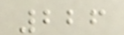226
